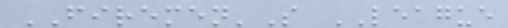FIREMEN'S LEAGUE
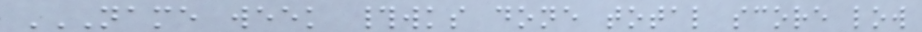NAME WEEK #WKS DONE TOTAL SCORE LOW
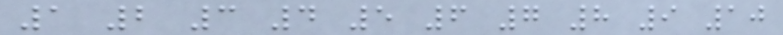1 2 3 4 5 6 7 8 9 10
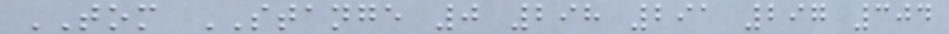TOM STANGE 0 298 291 297 304
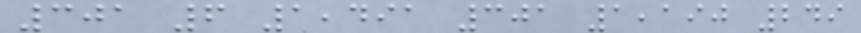301 6 1,491 301 1,190 249
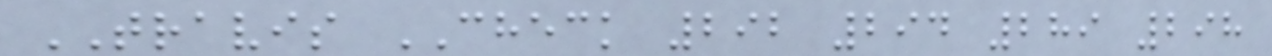TRAVIS CHECK 292 294 289 298
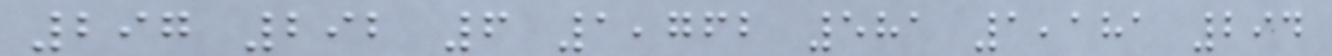297 292 6 1,762 581 1,181 294
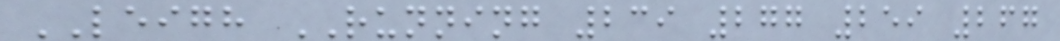LEIGH RUNNING 239 277 259 267
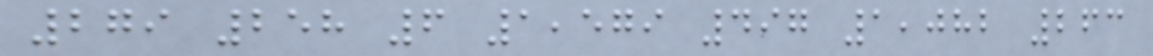279 258 6 1,579 497 1,082 263
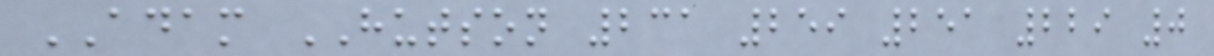ADAM HUTSON 231 259 251 229 0
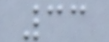33
